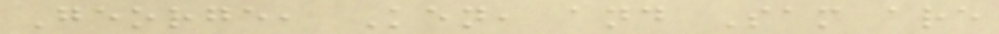George, Ken, and Sam are
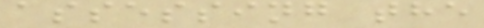assessing the
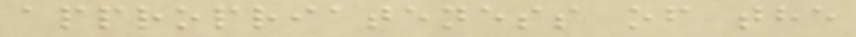appropriateness of the
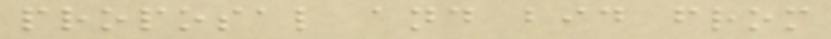proposal and bid from
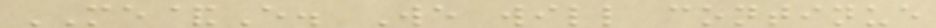ME&E. We will continue
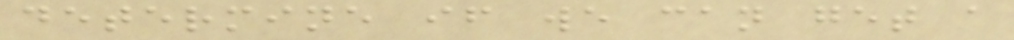determine if we can get a
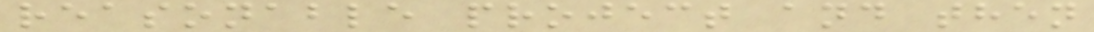reasonable project and then
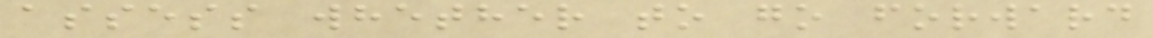assess whether to go forward
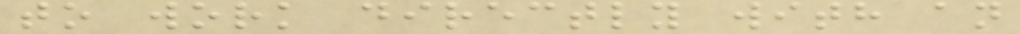to work directly with an
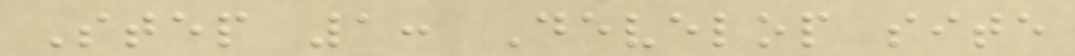Step 1: Develop site
